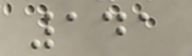141
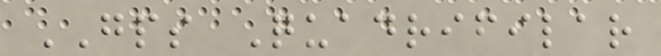GPS Quadrifilar
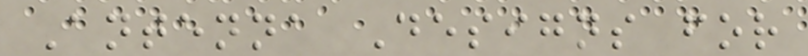Antenna Designs for
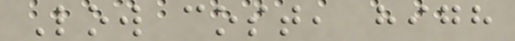Low cost, high
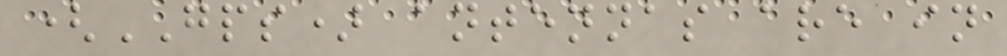(GPS) antennas are in
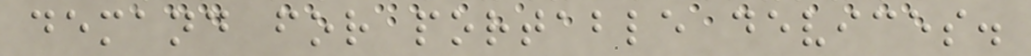demand for portable devices.
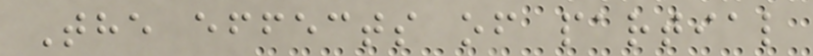The effects of partial
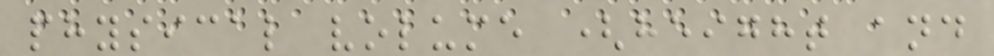physical volume (height and
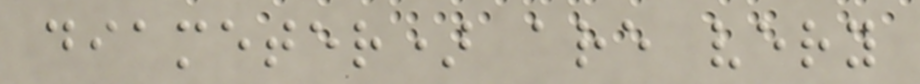diameter) are very
